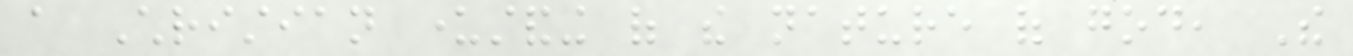a Christian understanding of the nature of god, The
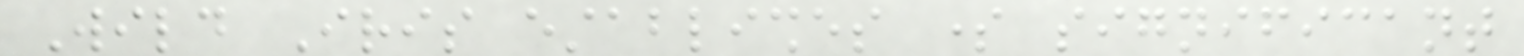Wild Iris establishes some significant
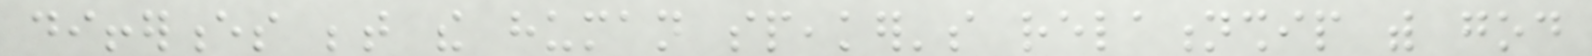differences between the human speaker's relationship with god
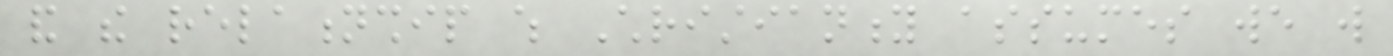and the relationship which Christianity assumes we will
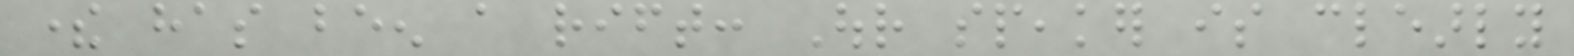there has been a rift: Our speaker is clearly
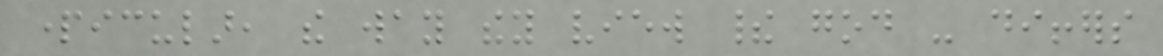particular, the way they view their god - differs
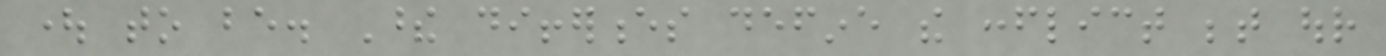ought to be. These differences define the conflict between our
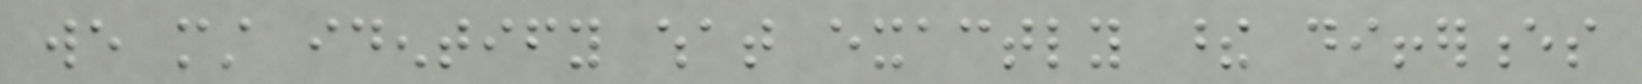we must identify what exactly these differences
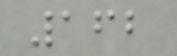162
